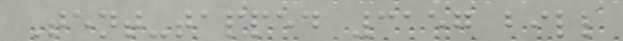Tent-tapped 3157 bill
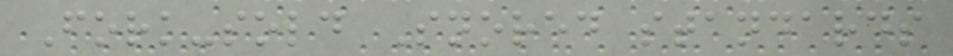Fork-sold Snored standards
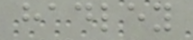hadley
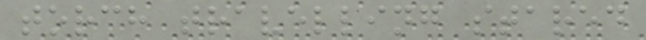torch travelling stared
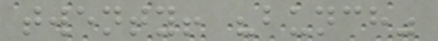twenty! "bunch"
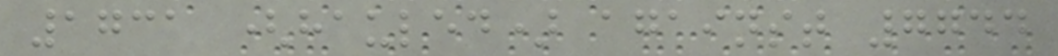1731 (hauled) against 7744
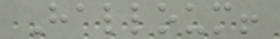Halloum!
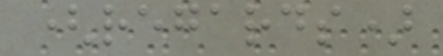(regards)
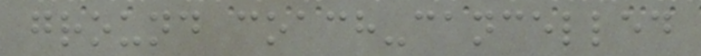ground coach-cancelled
